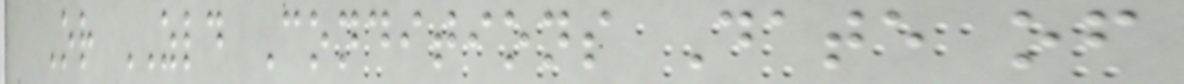Or ZLD Conditions Date of
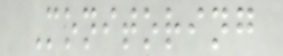Monitoring
